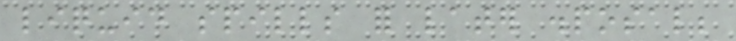liquid spills for later disposal;
